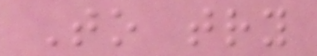To try
